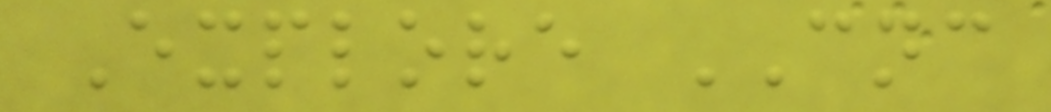Explore CNC
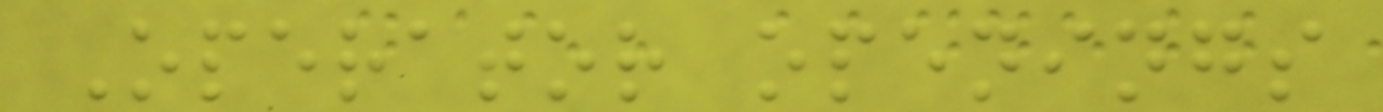Operator openings
